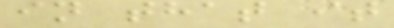in that it
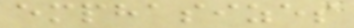emphasizes
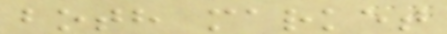both market
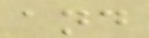and
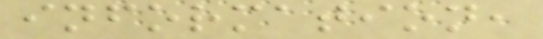information,
